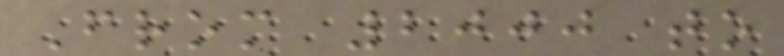From 2000 to
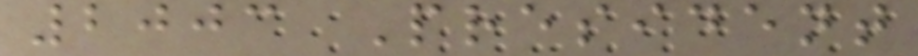2003 President
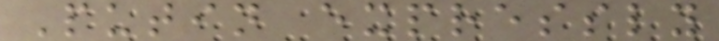Putin expressly
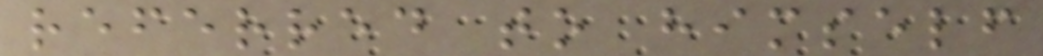referred to himself
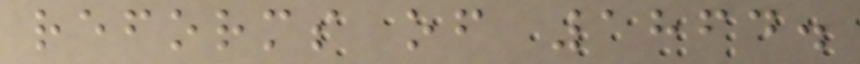reforms of 1864.
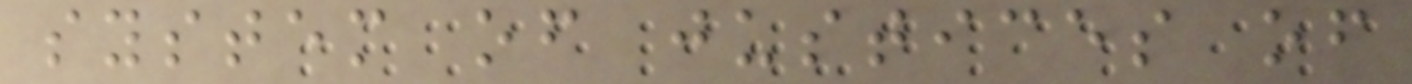system of justices of
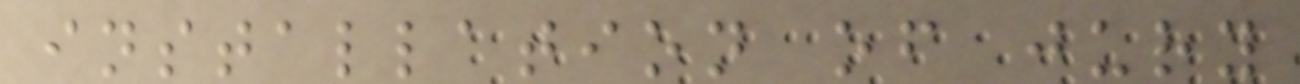installation of jury
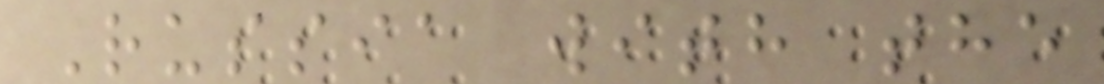Russia with the
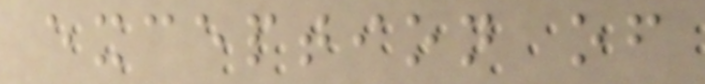exception of
